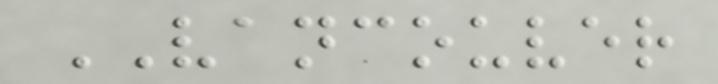VANCOUVER
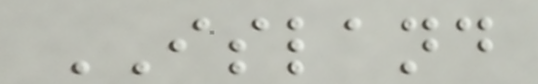ISLAND
